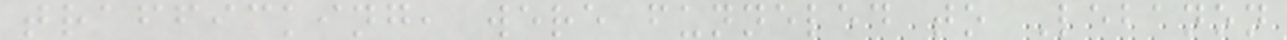trafficking, were funneled to Lebanon
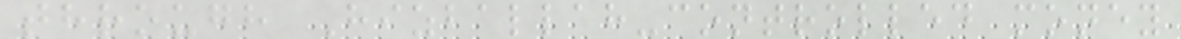through Hizballah-controlled money
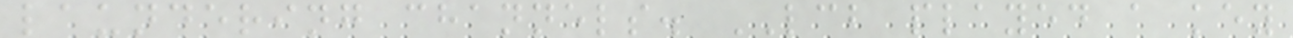laundering channels. LCB played a key
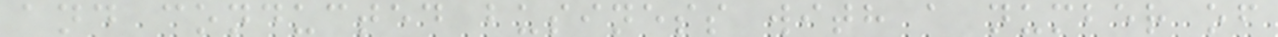and conducted business with a number of
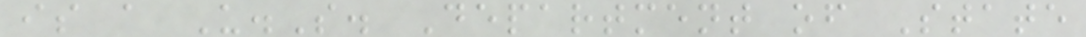is a U.S. Department of State
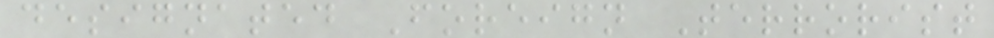designated Foreign Terrorist
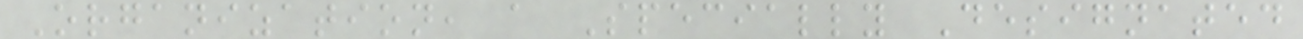Organization, a Specially Designated
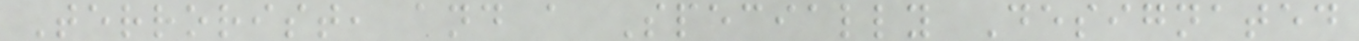Terrorist, and a Specially Designated
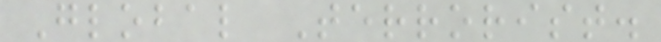Global Terrorist.
